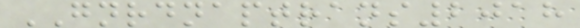GNRDNAPTRANS2018
